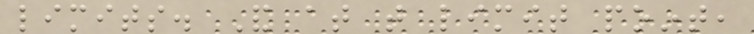limits. And at that limit point,
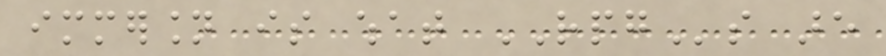immersion is what RPGs are
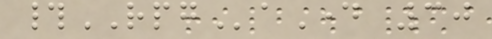#RPGaDay 30
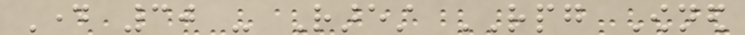Day 30 - Rarest RPG Owned
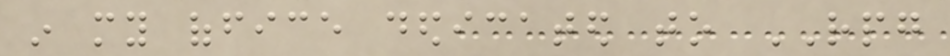in my office dedicated to RPG
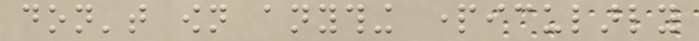don't own anything particularly
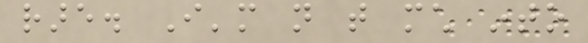rare. I'm not that much into
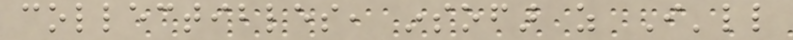collectibles, insofar as I'll
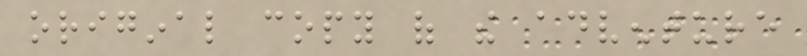original copy of the adventure
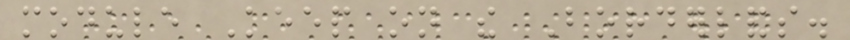module Keep on the Borderlands.
